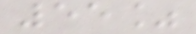55%
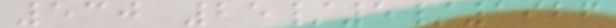530 25/5/1926
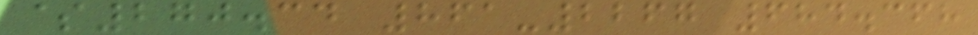$270.34 861-2267 684.368
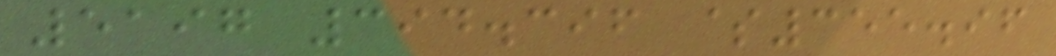5197 394.396 $355.96
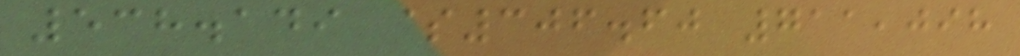538.149 $306.60 711,098
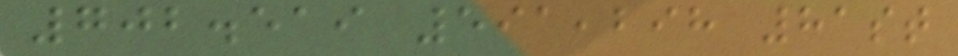702.519 591,298 81st
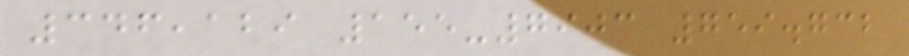346,129 155-7903 759.732
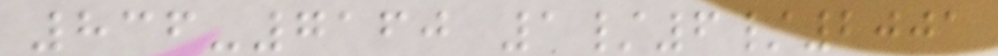836-7160 1/6/2001
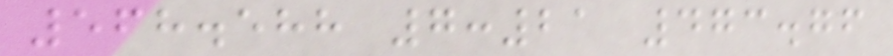568.588 7:21 473.76
